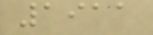1911
